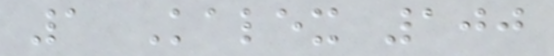1 Kalex 100
